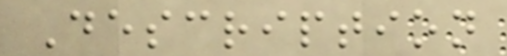Description
